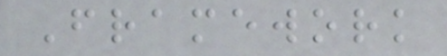Framework
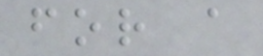for a
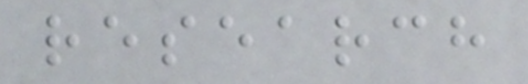research
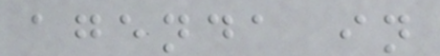agenda in
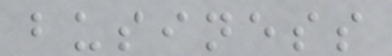business
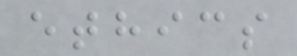ethics
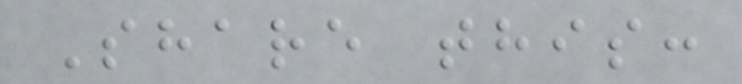Share this:
